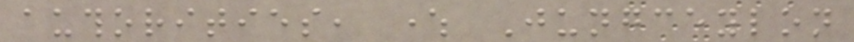authorities, where Jungceylon
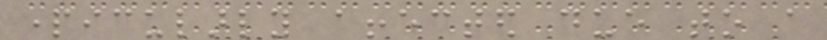particularly affected due to a
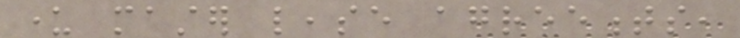under master lease agreements,
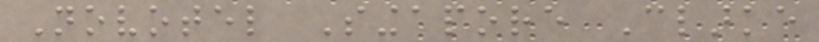Novotel Singapore Clarke
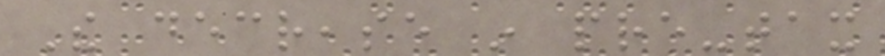The decrease in pre-tax
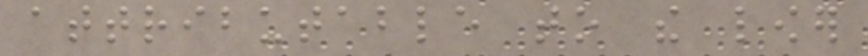attributable to the lower
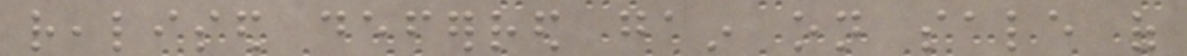realised deferred gain on sale of
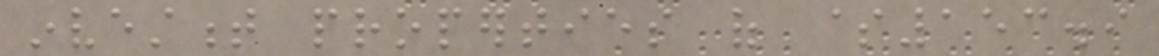investment properties of $153.9
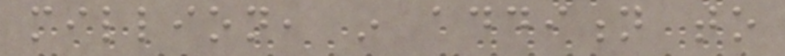million, in addition to
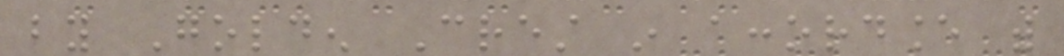by Golden Crest in accordance with
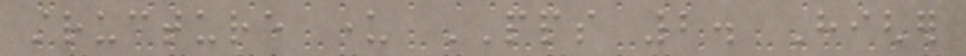structure under PPS 2. Higher
